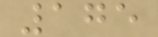175
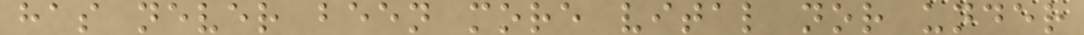has never been more vital nor under
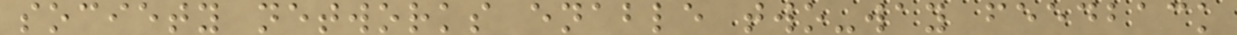society networks enable two-way feedback
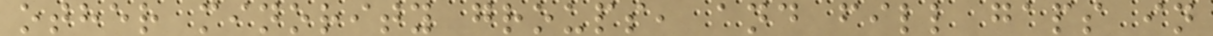other minority groups, and fill gaps in
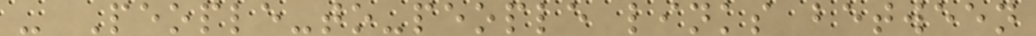- People-to-people links between
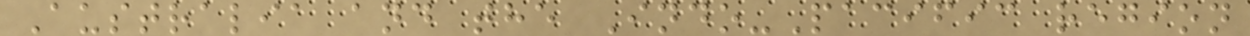Australia and the Indo-Pacific region
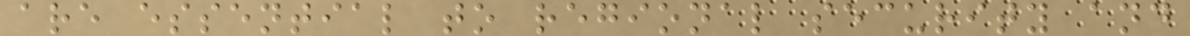are essential to regional security and
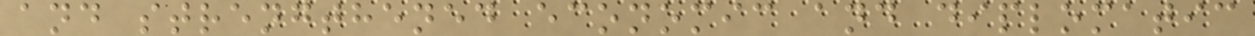and strengthened economic and diplomatic
